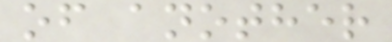of another
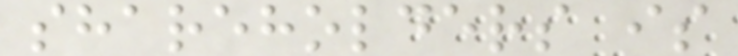shareholders is
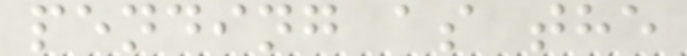pending as the
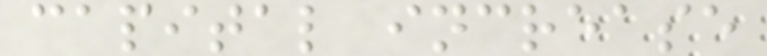capital increase
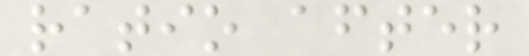ratio after
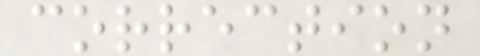correction
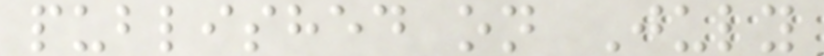published on July
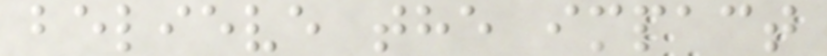believe the impact
